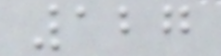127
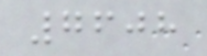7608
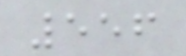556
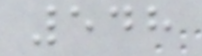548
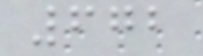672
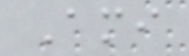Ami
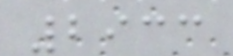2933
